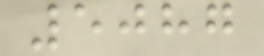5087
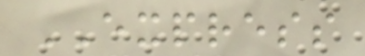EXPRESS
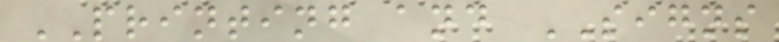PRINTING and SIGNS
